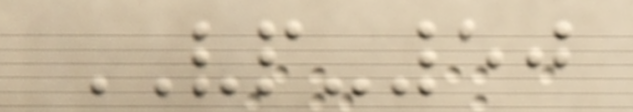VP-50
